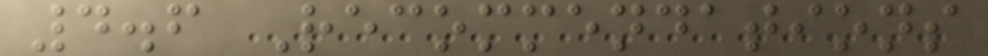4.6 Recommendations
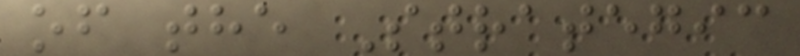of the Strategic
